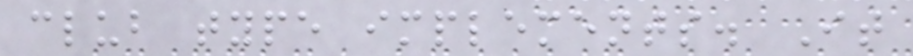club type implements. It
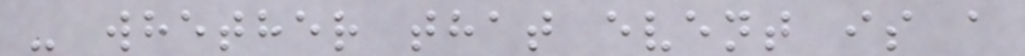- whether that event is a
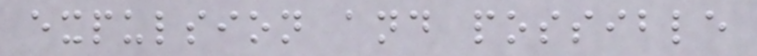expulsion and possible
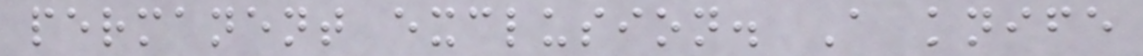permanent exclusion. A knife
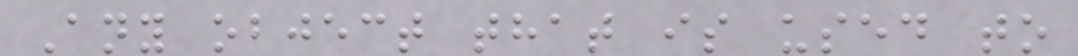Any object that is used to
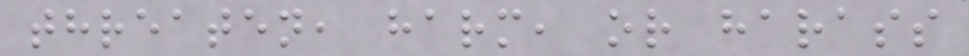threaten, harm, or harass
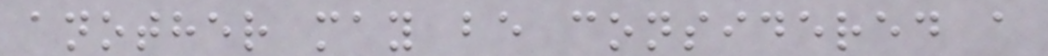another may be considered a
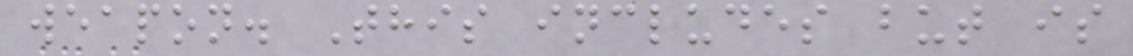weapon. This includes but is
